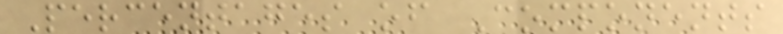Percentages of Components
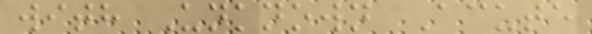with Unknown Acute
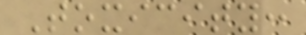Toxicity:
